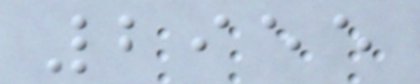2955
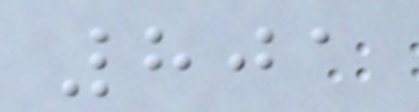801
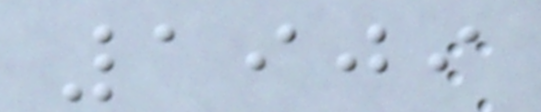1909
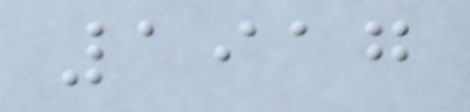1917
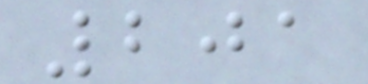201
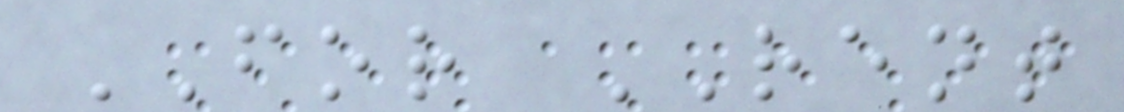FOR RENT
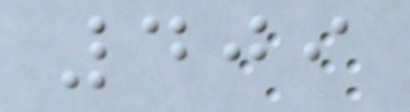409
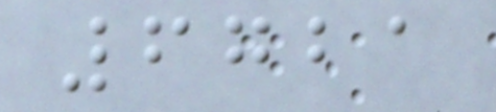6721
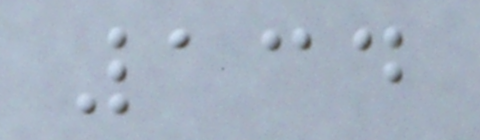134
